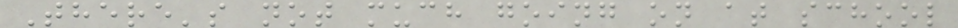There's not much going on at school
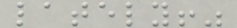lately!"
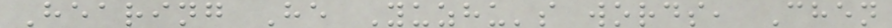Hearing He Yuzhu's words, Chen
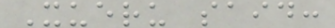Xueru said:
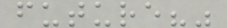future?"
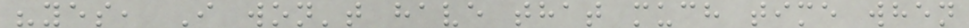"yes, I won't have that much time when
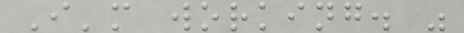I'm working. "
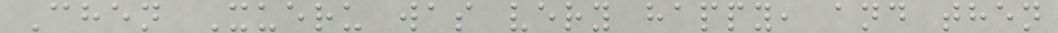Chen Xueru was very happy, and then
